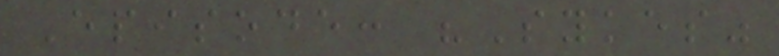Episode: "Sykes"
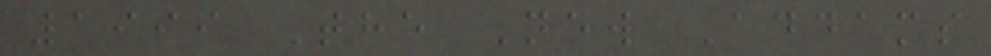1999 The New Addams
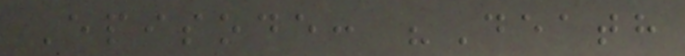Episode: "Death
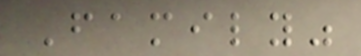Family"
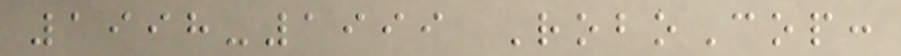1998-1999 RoboCop:
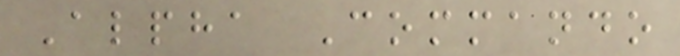Alpha Commando
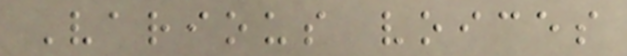Various voices
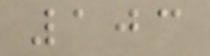103
